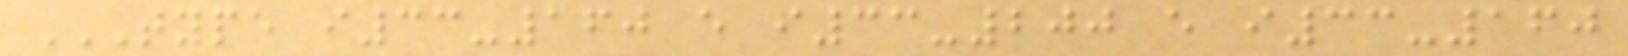TYPE I33-160 E I33-200 E I33-160
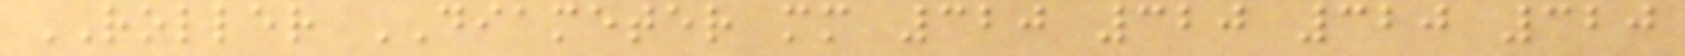ROLLER DIAMETER mm 320 320 320 320
